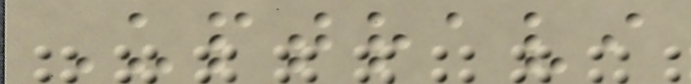Uptravi
